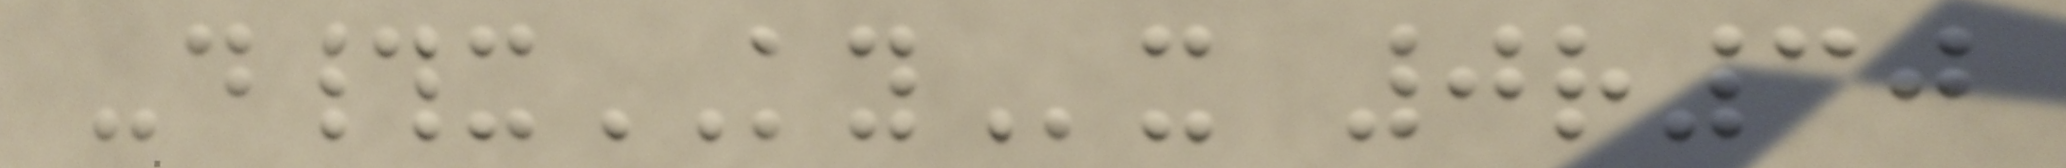-d#xKYx 0r30
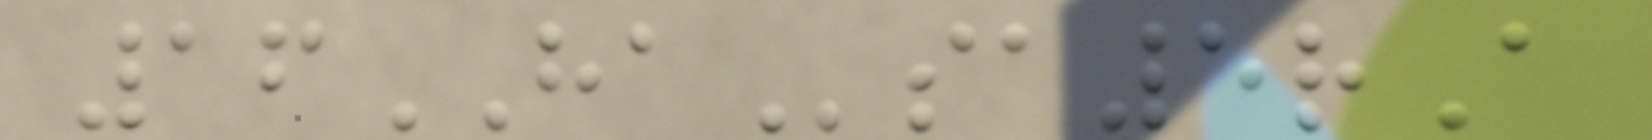16HAsa5rA
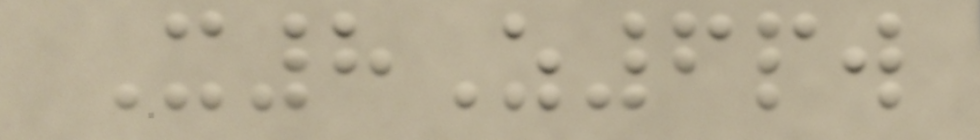X8Z6pw
